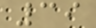39
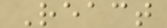React
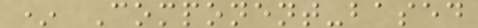* Component-based
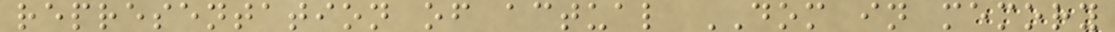representation of actual DOM in memory
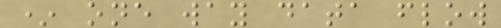* one way data flow
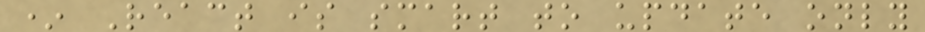* React is smart to update only
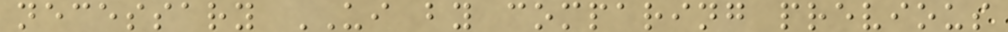necessary UI by comparing previous
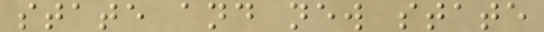state and new state
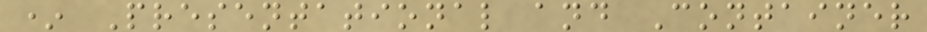* Presentational and Container
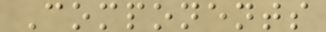Components
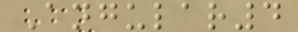Angular4
